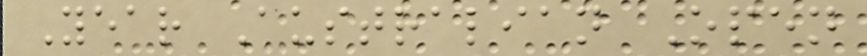Year Australian Open
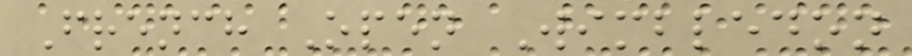French Open Wimbledon
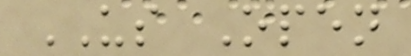US Open
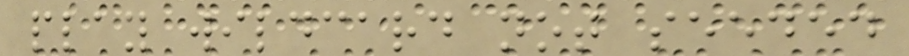play wildcard not seeded
